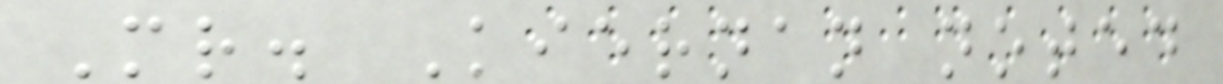Mr. Kiernan noted
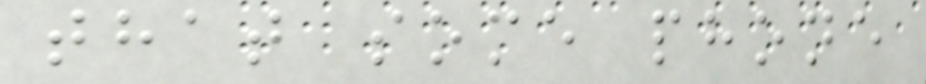that some phone
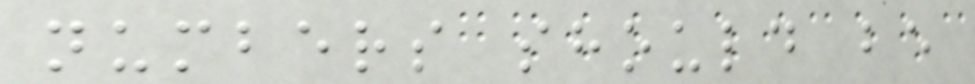numbers should be
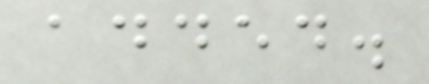added.
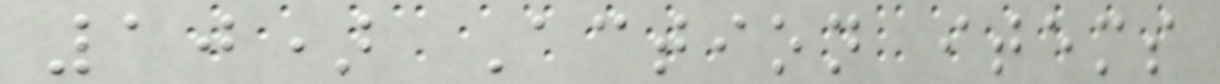10) Action items
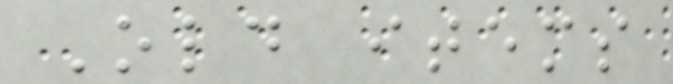Old items
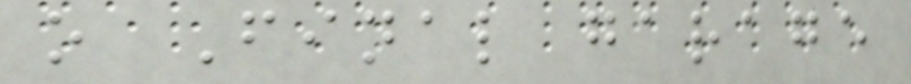o Final garage
